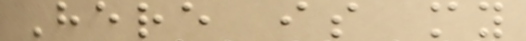Here is my
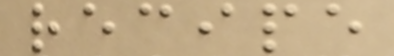recipe
